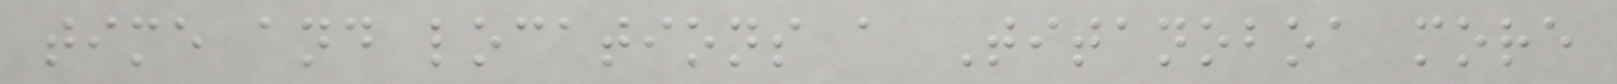time and locations a Titanoboa more
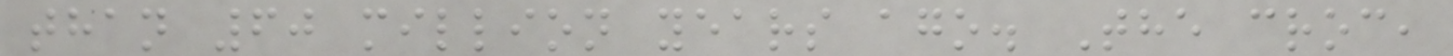than 60 million years ago. The croc,
